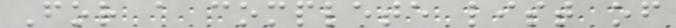For a complete list of
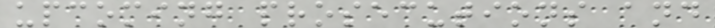upcoming prosecutions and
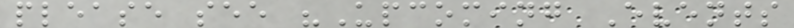please see "Upcoming Events
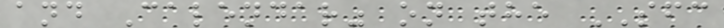and Calendar" on the SFC
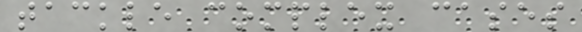tackle complex cases
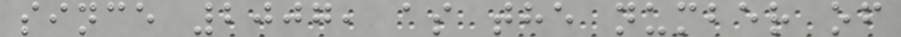since 2007, as the number of
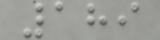189
